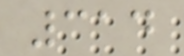314
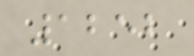1252
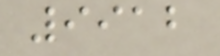9912
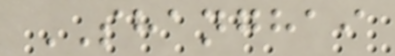SHANGHAI
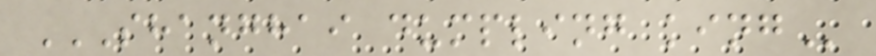SHANGHAI DUMPLING KING
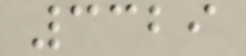3329
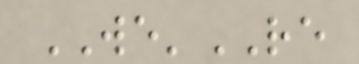WE'RE
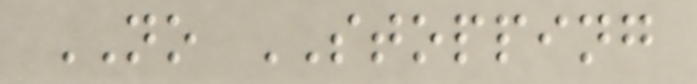NO STOPPING
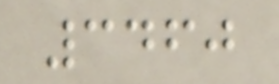3460
